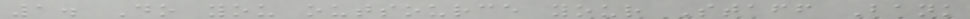1. Do you outsource your Staff Bank
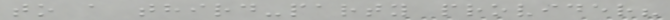to a third-party provider?
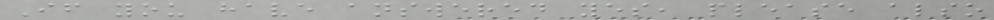If you have answered yes, please also
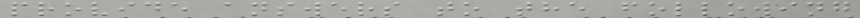provide answers to the following
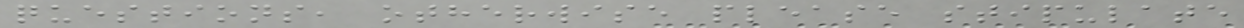questions, otherwise please stipulate
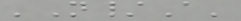'N/A'
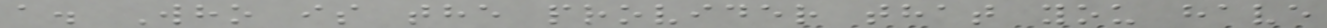a. Who is the provider that you have
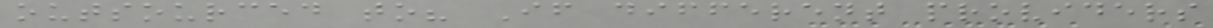outsourced to? If different providers
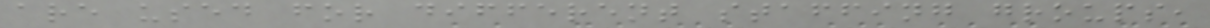are used for different staffing groups,
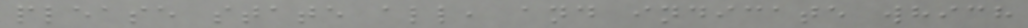please state all, and indicate which
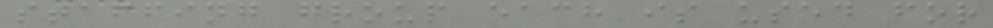staffing group each is used for
